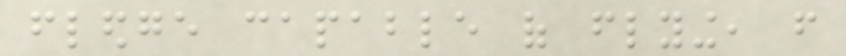fledge capable of flying, from
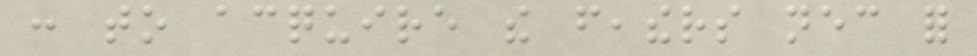: to acquire the feathers necessary for
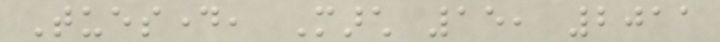Tuesday, March 15, 2011
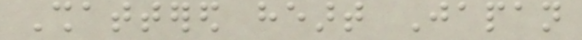Shattered heart Japan
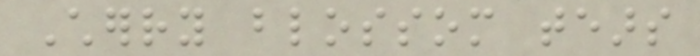Cherry blossom tears
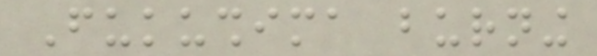Fukushima burning
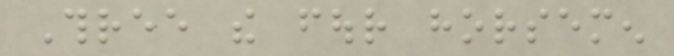Three the four horsemen
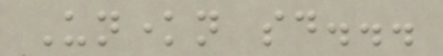Unknown said...
